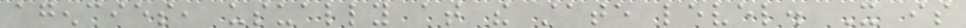agencies, usually at the state level. It is
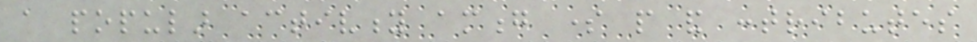a popular activity among some people and contributes
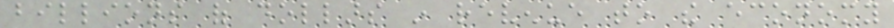billions of dollars in revenue to the economy
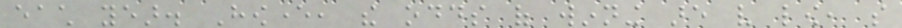each year. However, the odds of winning are very low, so
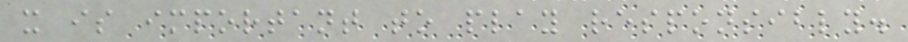it is important to play responsibly.
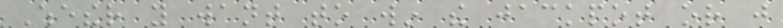Whether you want to win the jackpot or just
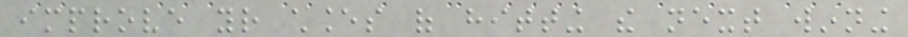improve your chances of hitting the next winning
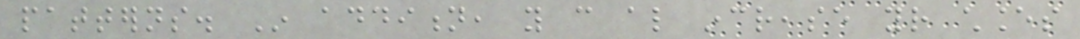patterns. In addition, you can also increase your chances
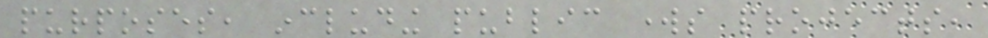purposes, including public works projects,
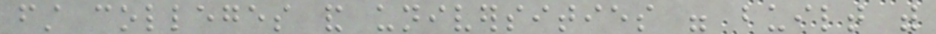first colleges and universities were built with
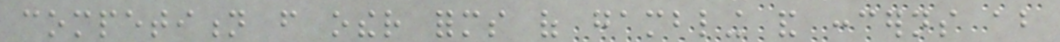competition from other forms of gambling and concerns about
